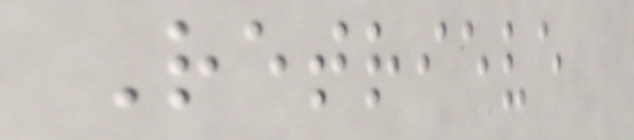Retrieve
